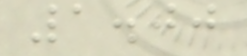1.00
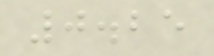0.25
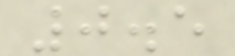0.5
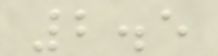2.5
